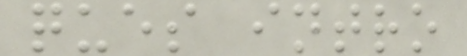ques intro
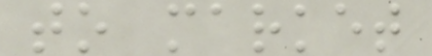to market
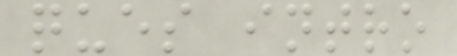ques intro
